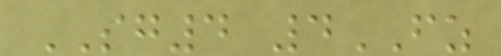SG4 4FZ
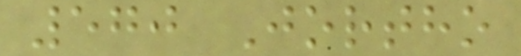570 Jortho
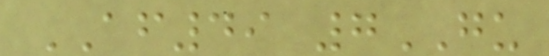AF49 7GU
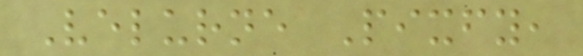Velurne Pixfy,
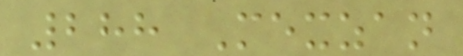288 Mexzan
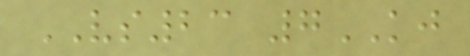VS23 7KJ
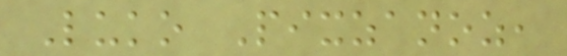Luko Pixzanoz,
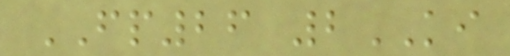FP26 2KI
